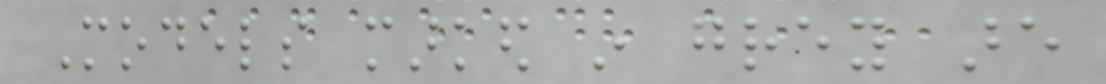Models marked in grey are
